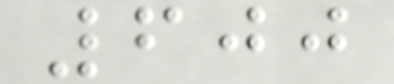600
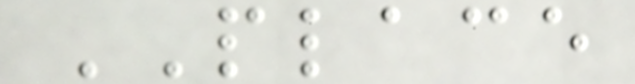PLACE
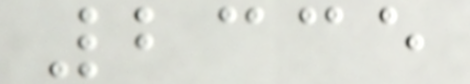2335
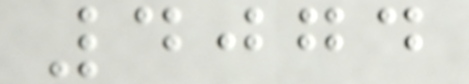4074
